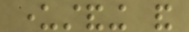understanding and
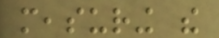measuring the
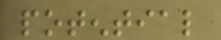potential
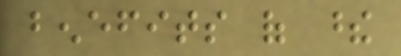benefits of these
